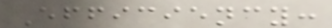Efficiency:
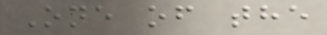One of the
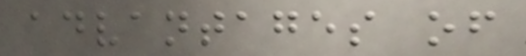advantages of
